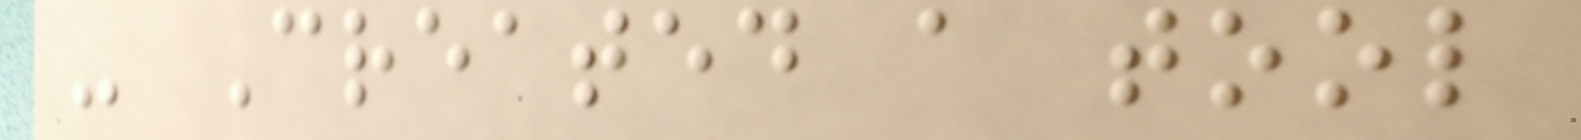- Created a tool
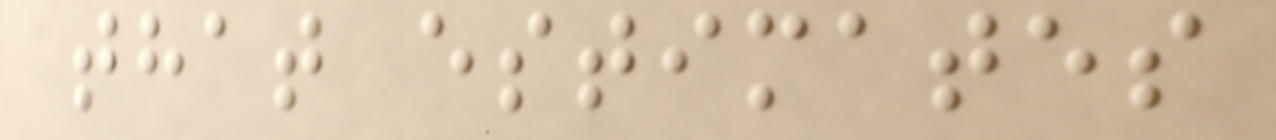that estimates
